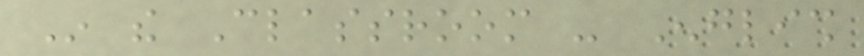In the Classroom - English
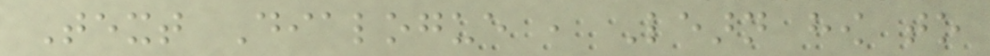Text Dialogue , Learn how to
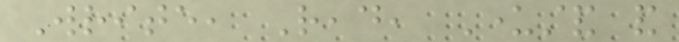Write, Read, Understand and
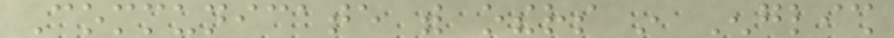Communicate with others in English
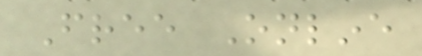Free Online
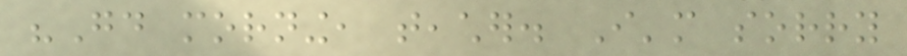"Good morning, teacher. I'm sorry
